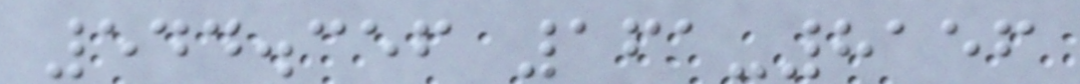544.356 161-8156
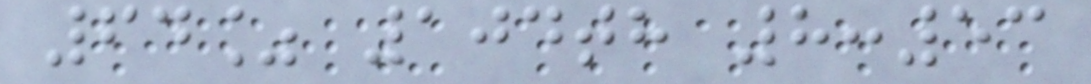64% 104th 8:53
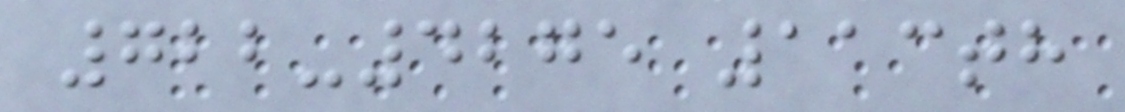722-4275 113th
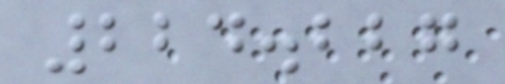224.227
